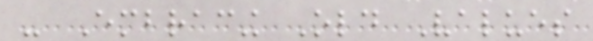- Embracing Old Values
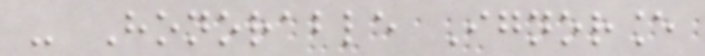- Honorable Ignorance
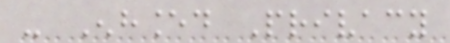- Enhanced Privacy
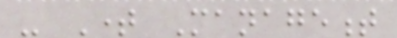- Time Management
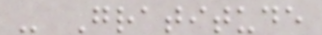- Gratitude
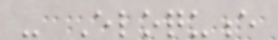- Eloquence
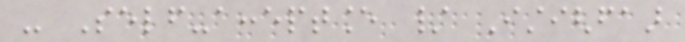- Self-acceptance / Istighfaar
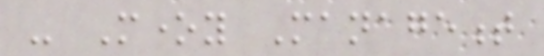- Money Management
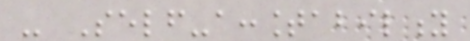- Self-accountability
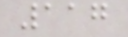117
